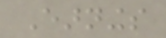Earnings
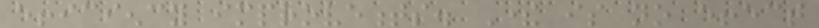efficiency improvements. There is no effect
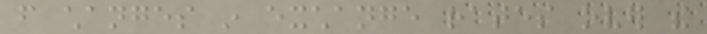from changes in exchange rates over the
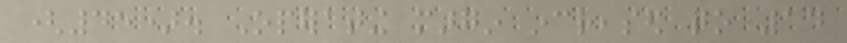(45). Operating margin increased to 14
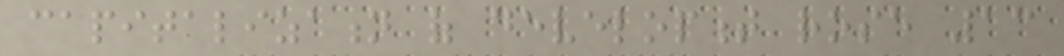capitalization of development rose 13
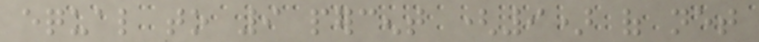equal to 9 percent (9) of net
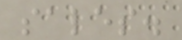sales.
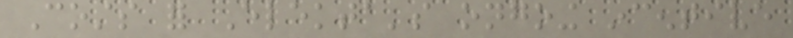Costs for Elekta's ongoing incentive
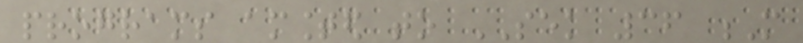programs amounted to SEK 36 M
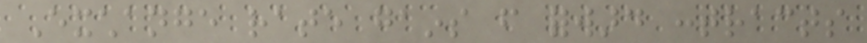Exchange rate gains from forward contracts
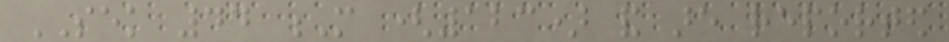SEK 44 M (123) and are reported
